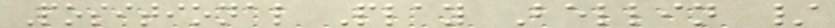Positional Play Bellin /
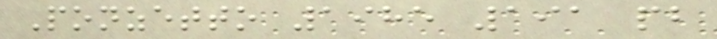Ponzetto 1985 191 pb
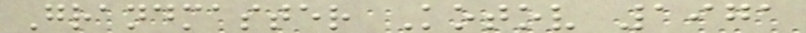Grandmaster Kotov 1971
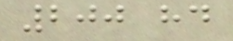200 hd
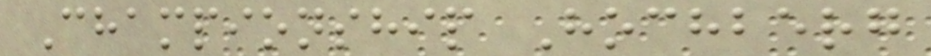Championship Hochberg
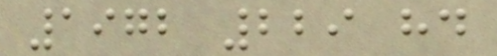1972 229 hd
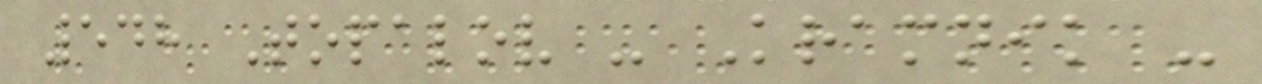548 Topalov - Kramnik -
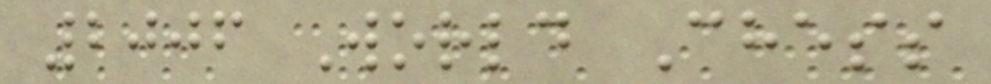2006 World Chess
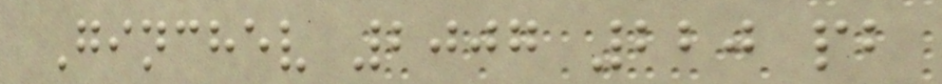Ginchev 2007 220 pb
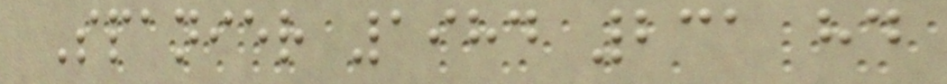Spanier 1984 231 hd
